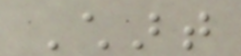Chart
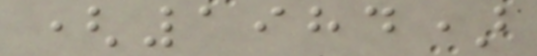(1984)
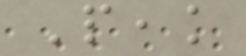Peak
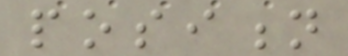position
